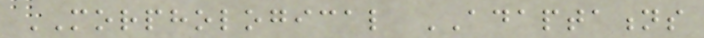MORPHOLOGICAL ADAPTATIONS
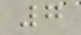7
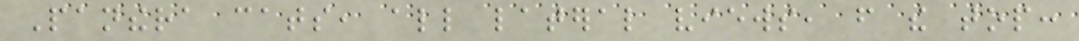Panthera cats, all lateral views, from the top:
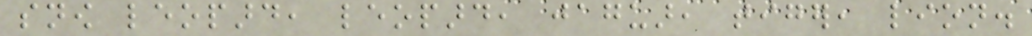snow leopard, leopard, jaguar, tiger, lion.
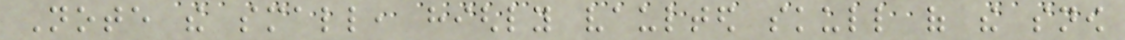Note the small, highly vaulted skull of the snow
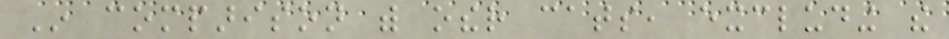In comparison with other cats, excluding the
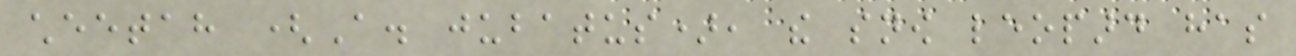cheetah (A. jubatus), the snow leopard has
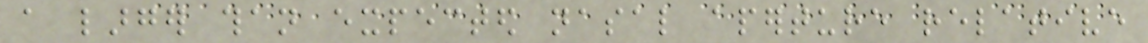a larger than expected nasal aperture relative
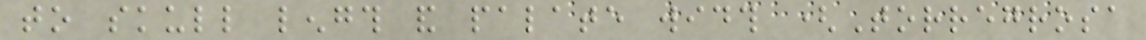to skull length and palate width (Torregrosa
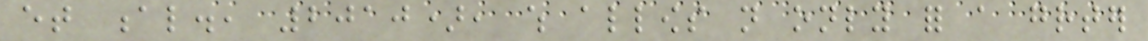et al., 2010), which allows not only for a greater
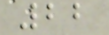22
